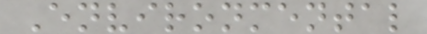Environmental
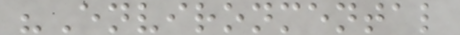"Environmental
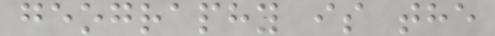geography is the
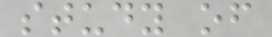study of
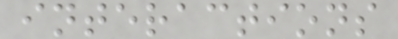interactions
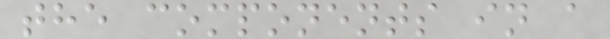the components in a
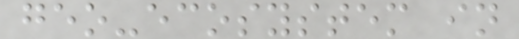geo-ecosystem in
